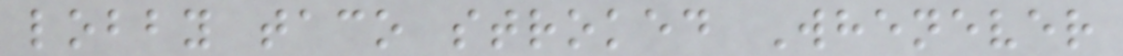lobby taco stroked Whenever
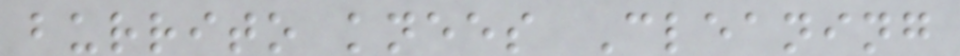burrito knees Cleaning
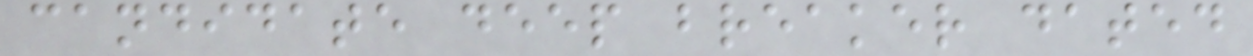candidate deep breaker dated
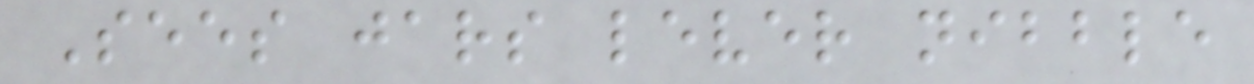Sees jars lever nibble
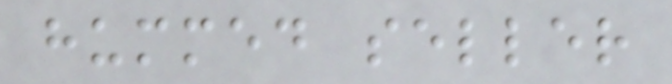hummed seller
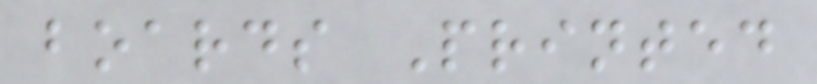boards Printed
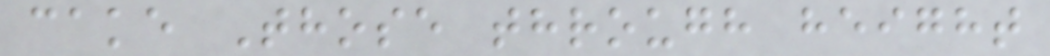cake Those through height
